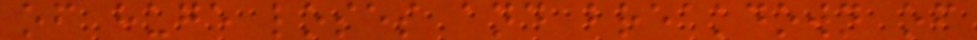of huge loses and breakdown of
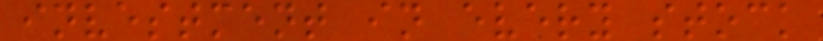investment in every stock
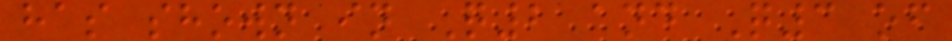has shown in Q2 and Q3 of
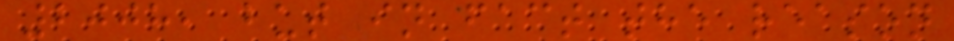2008, but in fact the reason
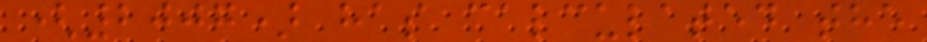(2007) has calculated the
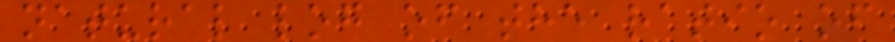natural log of the ratio of
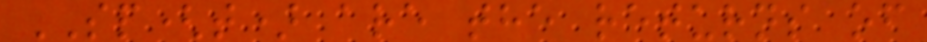SP(t) are the returns of
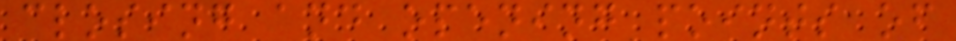closing and opening points of
